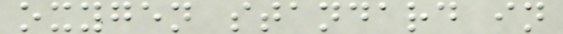oxygen standard in
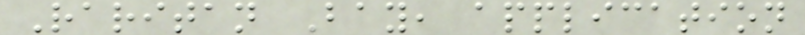Raritan Bay, application
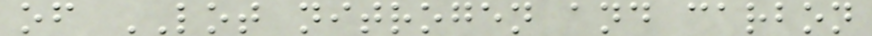of LOT nitrogen and carbon
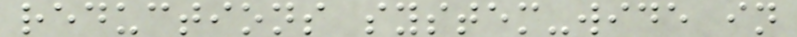reductions system-wide in
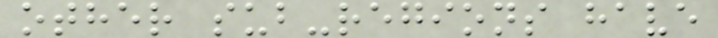other sub-regions have
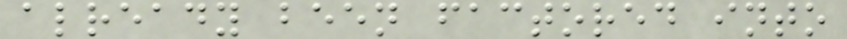already been factored into
